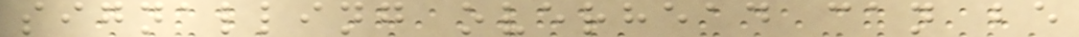signalling overhead can be
